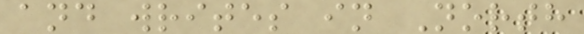and writes in North
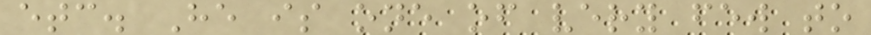etc. He is one of very few to
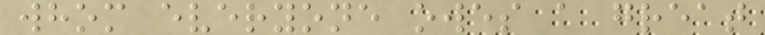whom everyone owes a great
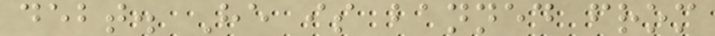debt. He is banned from
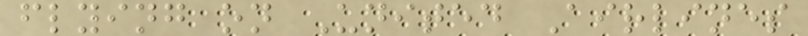flying on United Airlines
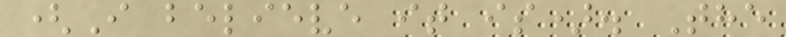(I believe it is). The
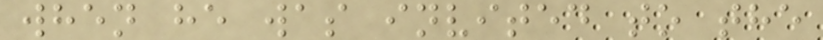when he was invited to the
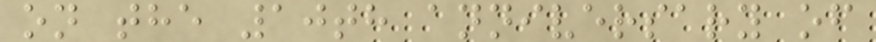on the 10th anniversary of
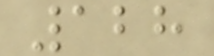128
